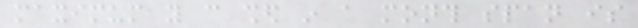maximum you can shed in a month span is
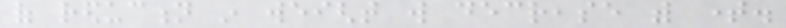of reduction in weight will decrease with time.
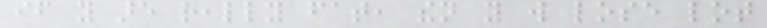if you are really fat, then you will lose lot
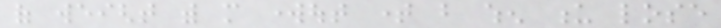of weight with more workout time but when u lose
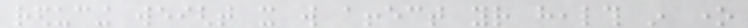reducing weight it will affect your health in one
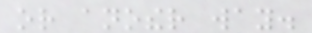or another way.
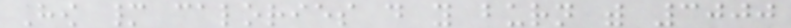How many calories do you burn with 3000
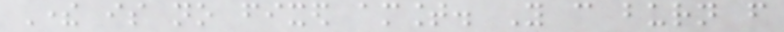There is no fixed amount. You can burn from
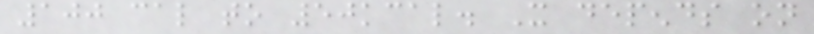100 cal to 50kcal. It depends on
